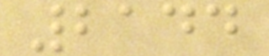2144
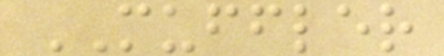MUFFLER
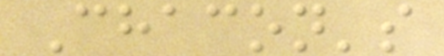Chacon's
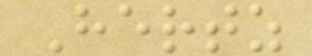Hertz
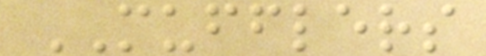MUFFLERS
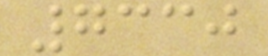7330
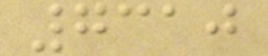7310
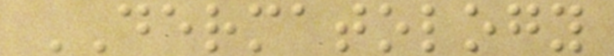DERMATOLOGY
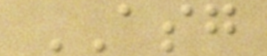ASG
